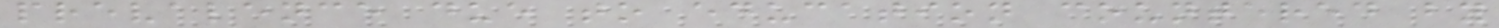prevalence due to education countered by
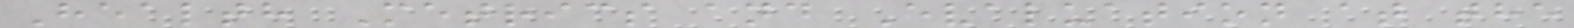Health Metrics and Evaluation at the
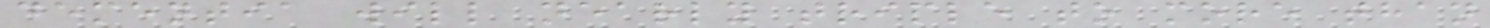dementia will nearly triple to more than
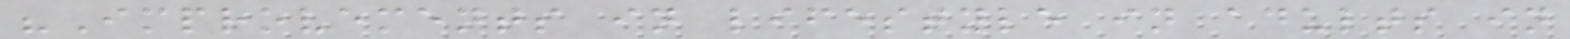"Improvements in lifestyle in adults in
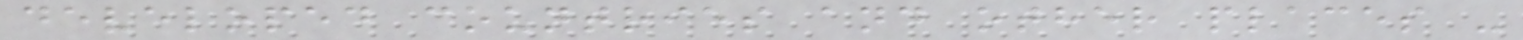developed countries and other places -
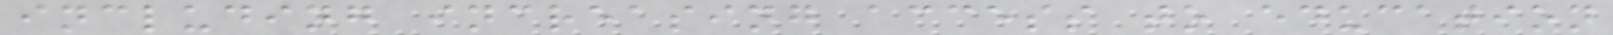including increasing access to education
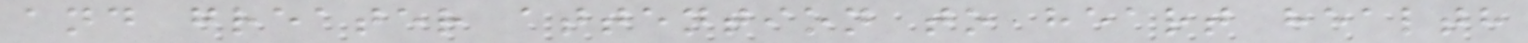and greater attention to heart health
